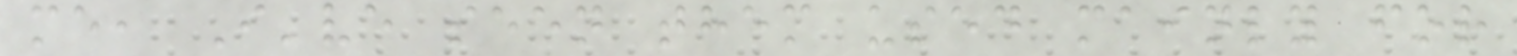me, I've seen them used mainly for
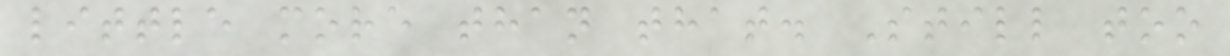little more than that. Still too
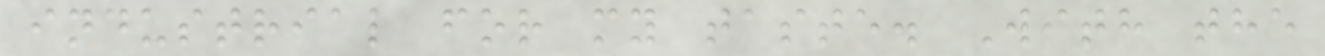industrial for my taste. With the
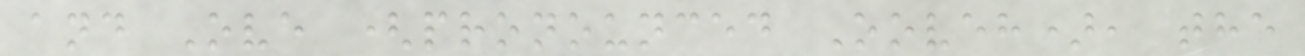and Ove (pronounced Ooveh), the
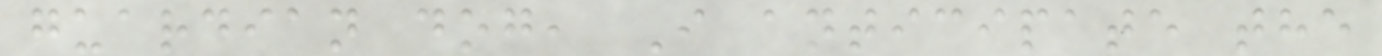guardian dog, I anticipate the
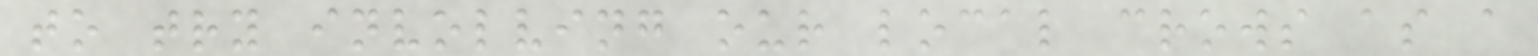to try involving our local crows as a
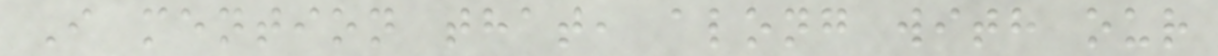I mention that, along with our
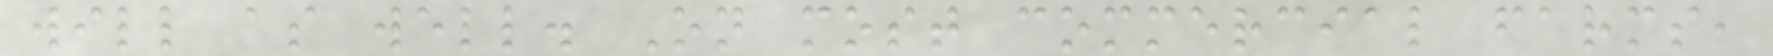will as well. On most commercial farms,
